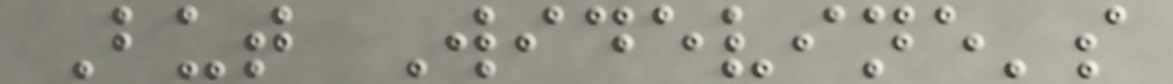But Widevine's
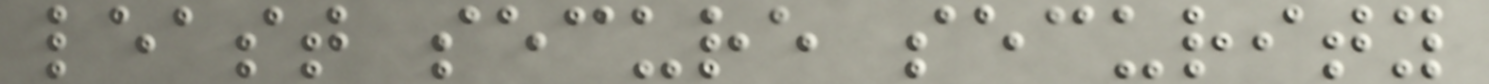least secure security
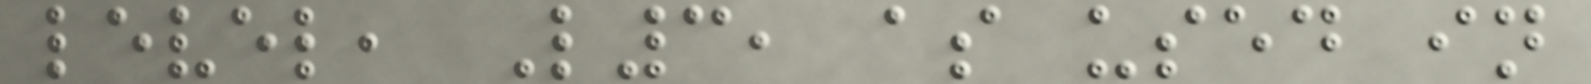level, L3, as used in
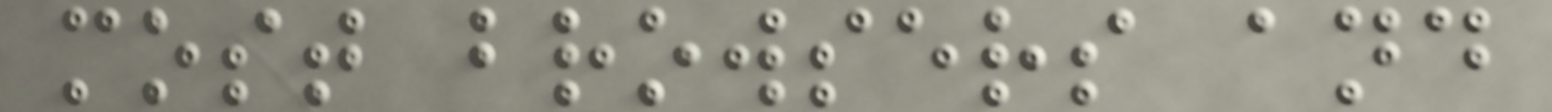most browsers and
